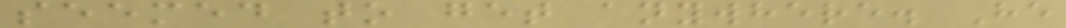seemed to get anywhere. He
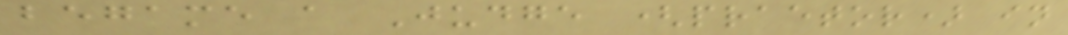begame a Judge (praetor) in
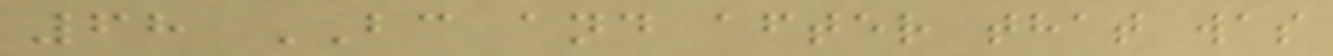68 BC and after that was
